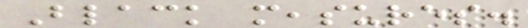Black measures.
